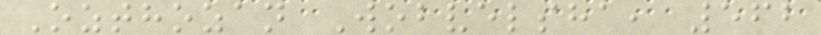Ozthozan Wobvelsha, 562
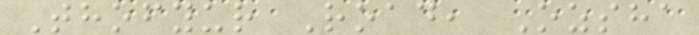Thofyur Road, Ozsha
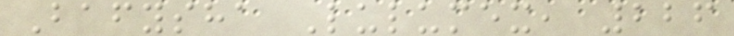Bafysha Lulumex, 226
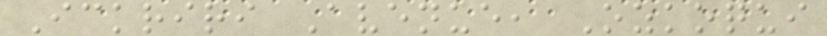Ickriri Avenue, Ozkoqui
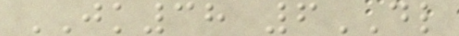JK38 6DL
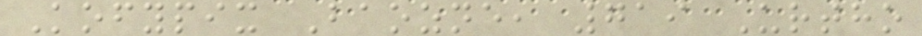Kofypix Baozne, 719 Urtho
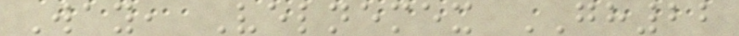Way, Velnemex GH22
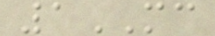1MC
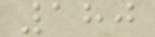180
